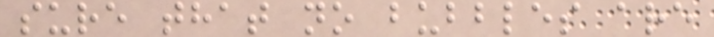sure that no bubbles are
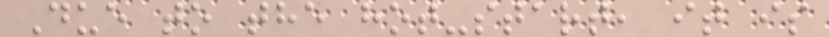Due to the hot-start, it is
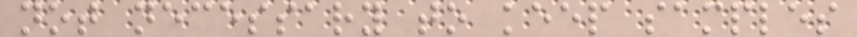not necessary to keep samples
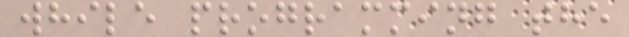while programming the
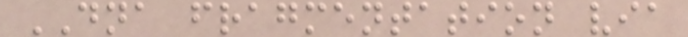DNA fragmentation via
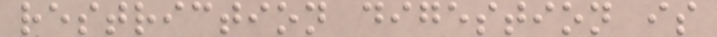restriction digestion is
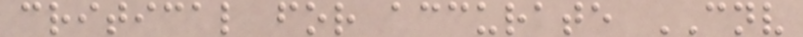critical for accurate CNV
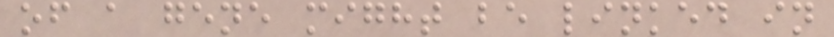of a gene might be linked in
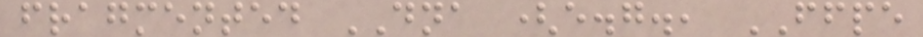fragmented DNA (e.g., FFPE
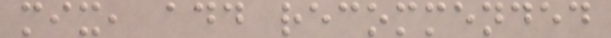mix, add recommended
